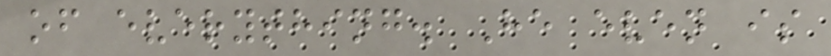of everything. He even is
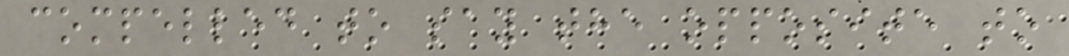compelled to say the opposite to
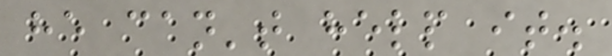he can't help it.
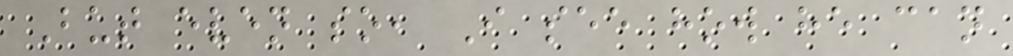But even so, I see how he can
